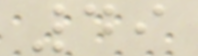49
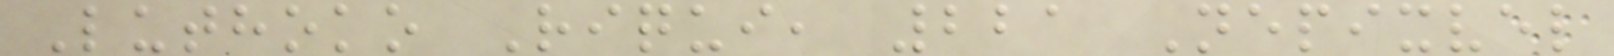Luthoko Riqui, 221 Nepixvel
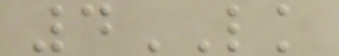4LK
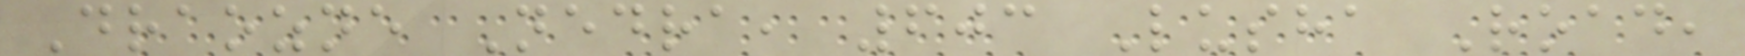Draozne Nedra, 603 Lusha Road,
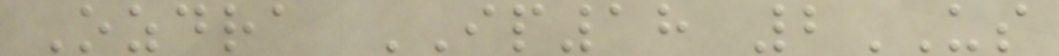Ozdra IP18 2US
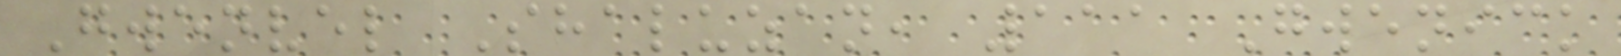Gwenvel Shaluzan, 111 Gwenick
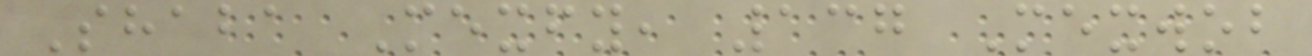Shaba Mexfy, 137 Mexwob
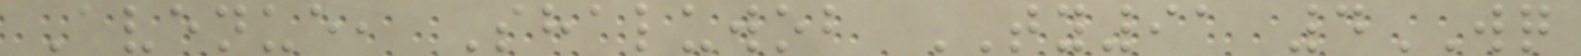Avenue, Shaluwob TY91 4WQ
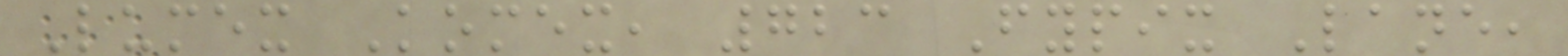Lumex Komex, 723 Fypix Lane,
